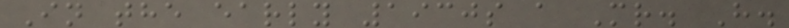In the early 1930s a Mr. H.
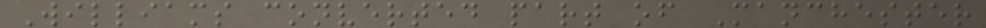Williams converted part of Manchester
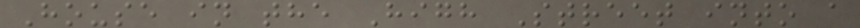House in the High Street into a
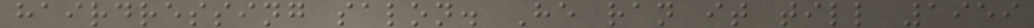hairdressing salon. He ran it till 1959
